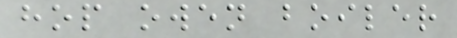hop owen boiler
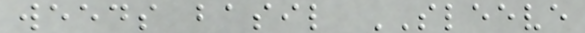weeds basil SLEEVE
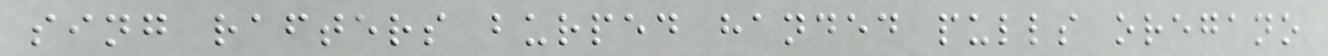sing rafters burped handed pulls oregano
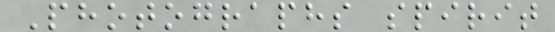Photographs spirit
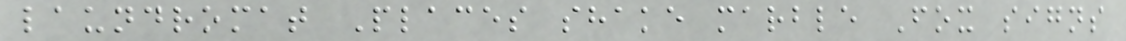laundromat Places shake marble Fox signs
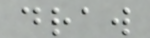draw
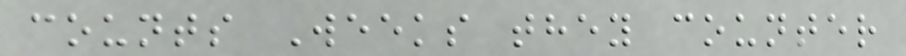counts Weeks they counter
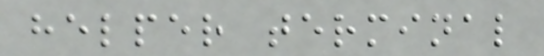helper terminal
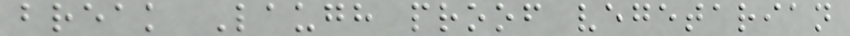break Laugh proof vegetarian
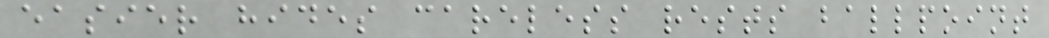easier hides careless rests ballpoint
